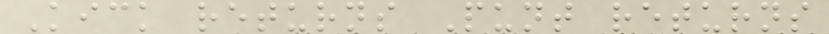Kick returns Punt returns
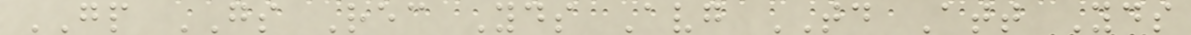GP GS Rec Yds Avg TD Att Yds
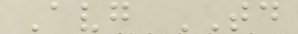Avg TD
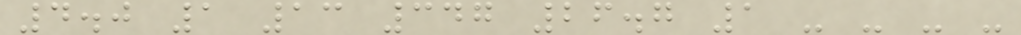4.0 1 13 347 26.7 1 - - - -
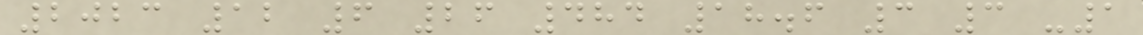2023 12 6 26 484 18.6 3 3 -1
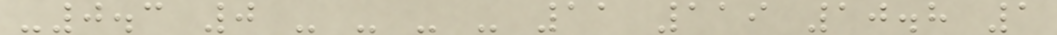-0.3 0 - - - - 11 119 10.8 1
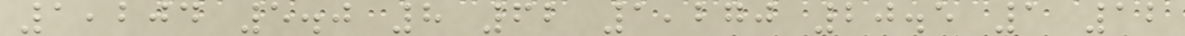1,204 5.0 8 62 1,270 20.5 1 12
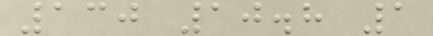130 10.8 1
